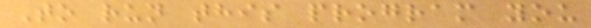To run this program you
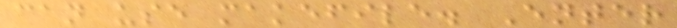can use makefile. Enter
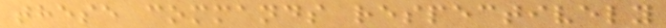these commands respectively
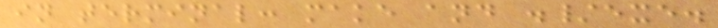in terminal: make and ./exe.
